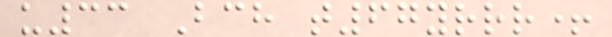u33 Bch t67yrrr+
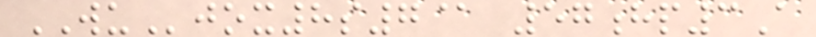WUjox8s7@ 57hp3A
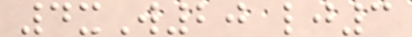4xW20 lj3
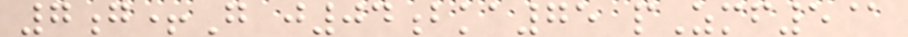7g+G j04bka75 pZmf5@
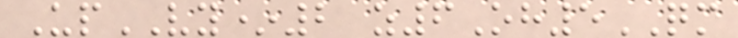UpVY*2 z6Oh5QM
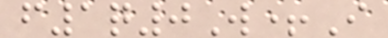f1q0W+I
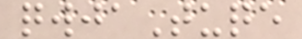qwjaTuqe
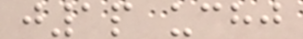j1p uchj
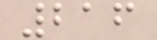216
